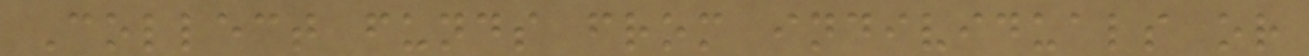Collect funds from individuals or
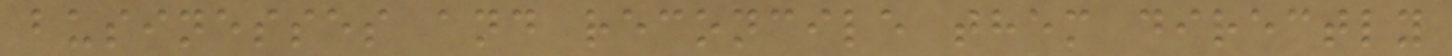businesses and reconcile them directly
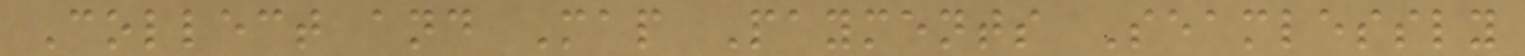Collect and Map Payments Seamlessly
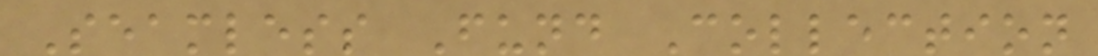Seamless Fund Collection
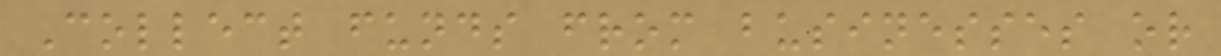Collect funds from businesses or
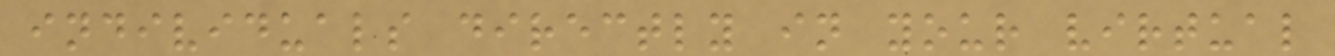individuals directly in your virtual
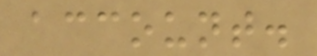account.
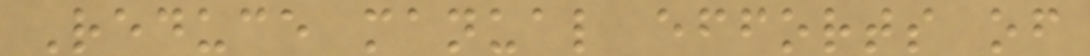Reduce manual efforts of
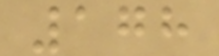178
